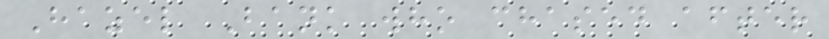Hazel Bank who chased after
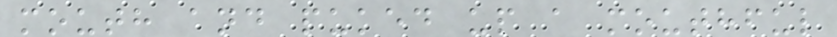mouth and puked up a mouthful
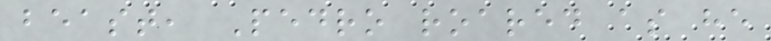beast, Pedro roared as he
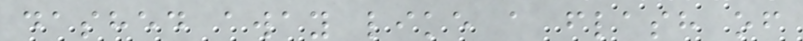dashed away like a flash of
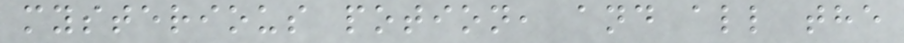mysterious potion, and all the
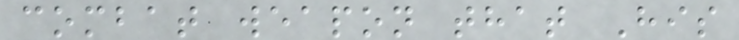combat weapon that His
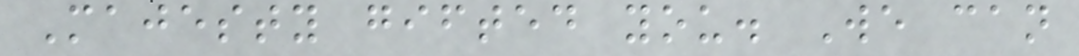Majesty gifted you. We can
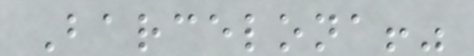Barcelona!"
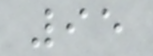95
